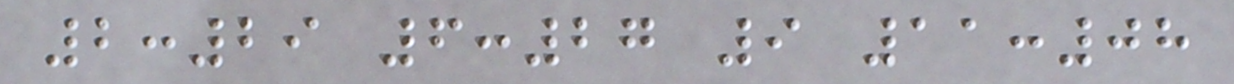2:29 6:27 9 11:08
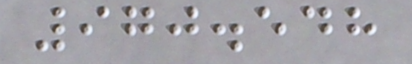970.548
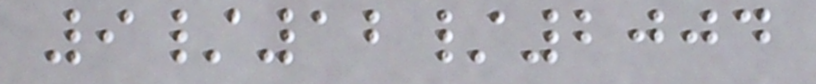9/12/2004
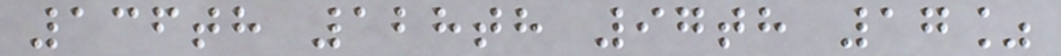136th 128th 97th 17%
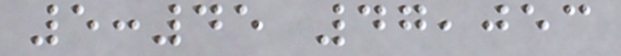5:45 47,053
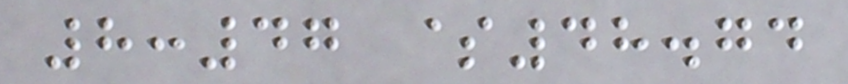8:47 $48.74
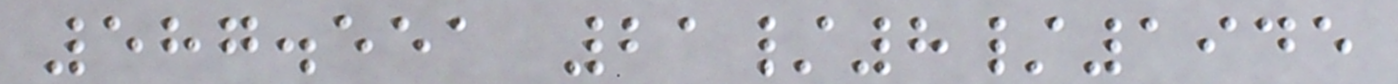587.551 21/8/1945
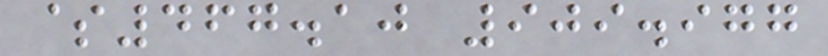$467.10 909.977
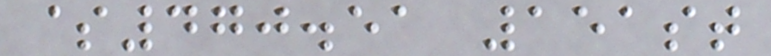$470.51 151st
